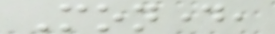Monday,
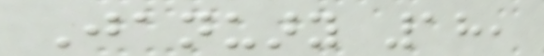January 18,
